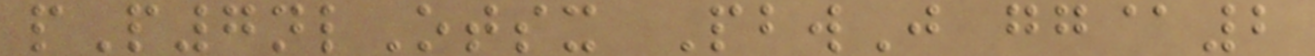pP7nlOtsx PbwJ gg@2
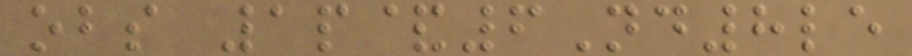obs 1p&6Nd8le
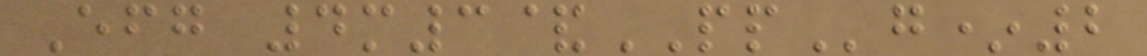Efg 4m3&PPg*2
